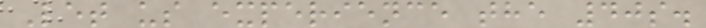Let us experience the 40s.
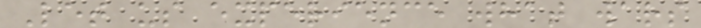Let us experience what wars
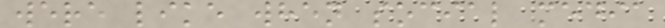were like when social media
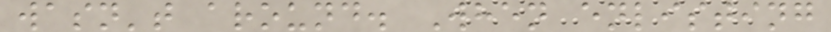wasn't around. When enlisting
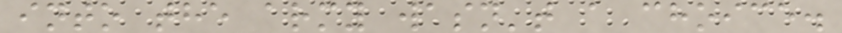into the army wasn't a choice.
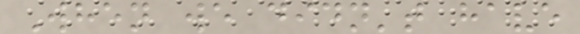When we didn't have
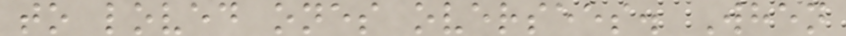to loved ones oversees. When
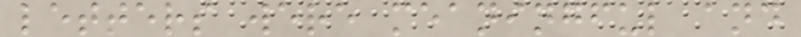letters were meaningful and
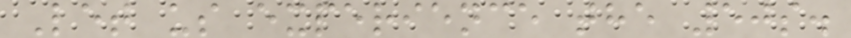Let us experience the 50s.
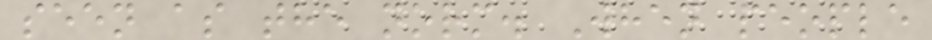seen as the norm. When people
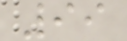99
